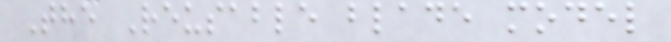The Reusable blade model
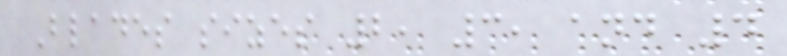Blades sizes 2, 3, and 4
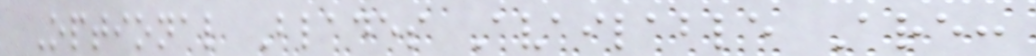Optional Blades Available Are:
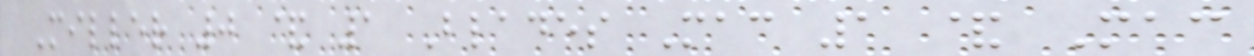Miller 0 & 1 Blades Mac 1 & Mac
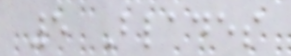5 Blades
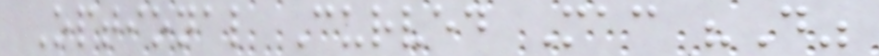Optional Curved Mac "D"
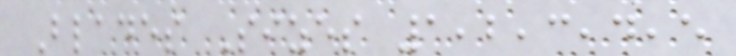Blades Sizes 1,2,3,4,5
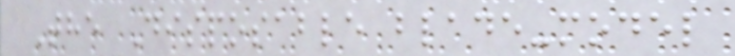The Disposable blade-model
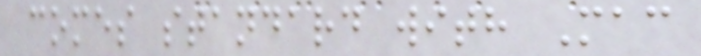comes standard with Mac
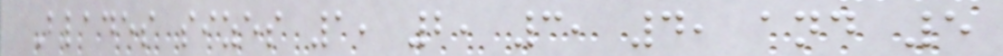Blades sizes 1, 2, 3, 4, and 5
